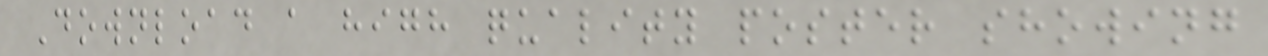Download a high quality poster showing
